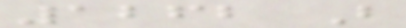1262 B
